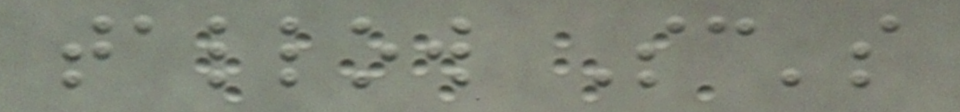tallow Sc's
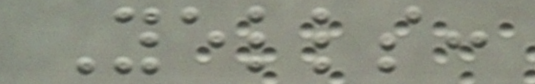Yells:
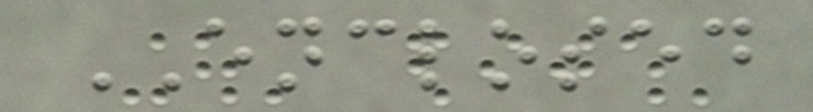ENCLOSED
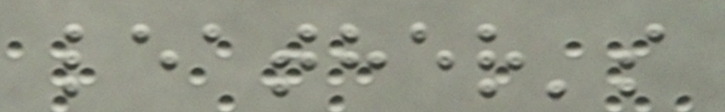leather's
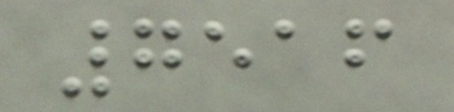7516
